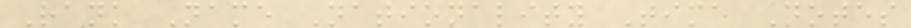Rank Name Nationality Time Notes
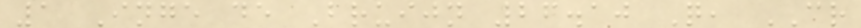1 Inge de Bruijn 26.10 Q, CR
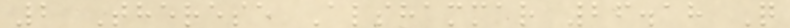2 Therese Alshammar 26.18 Q
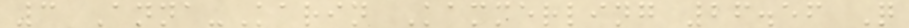3 Anna-Karin Kammerling 26.56 Q
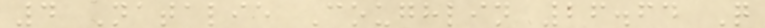4 Natalie Coughlin 26.64 Q
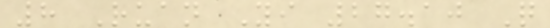8 Ruan Yi 27.10 Q
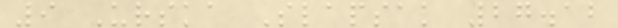9 Urska Slapsak 27.12
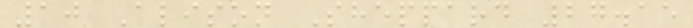10 Alison Sheppard 27.15
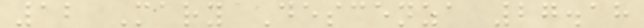12 Mary Descenza 27.18
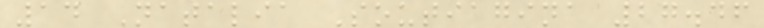14 Natalia Soutiagina 27.46
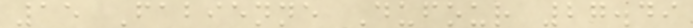15 Fabienne Dufour 27.49
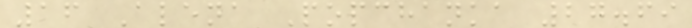16 Alena Popchanka 27.69
